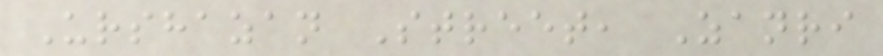Urshazan Street, Zanri
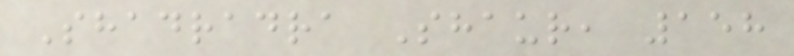Shadradra Shaur, 158
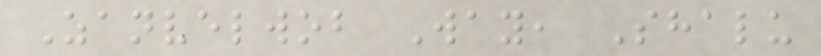Zanvelwob Way, Shalu
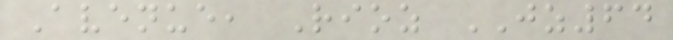Avenue, Rioz JZ64
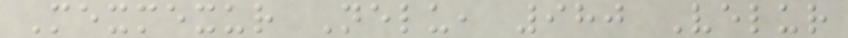Mexmexur Nelu, 980 Velur
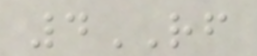4RF
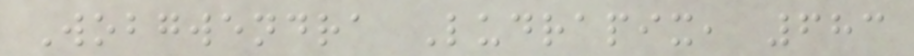Wobgwendra Ludrapix, 683
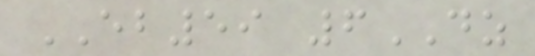EB59 6DZ
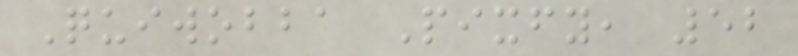Quiwobba Pixfy, 52
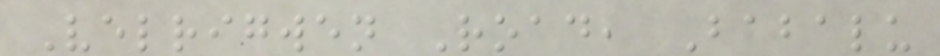Velrigwen Road, Babalu
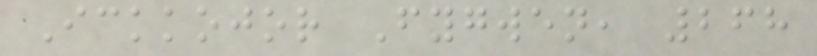Ickkojor Fygwen, 268
